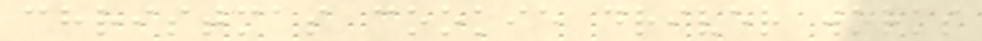christmas cookie driver works
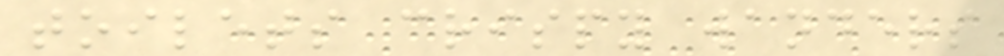toilets crispy wanders
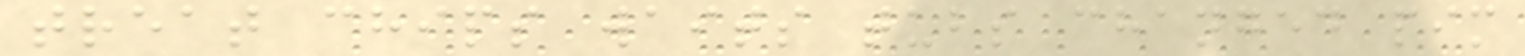treat chips waits tubs changed pim
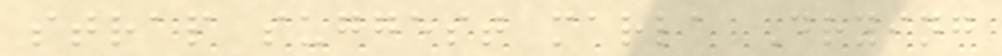strap suggest marla Drying
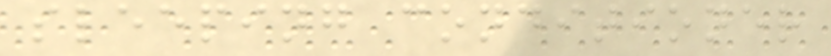sleeping conditioner
